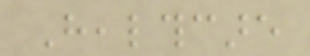Healthcare
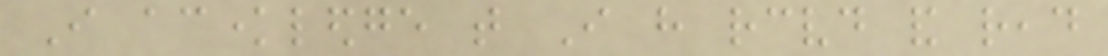I acknowledge that I have received and read
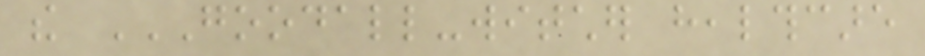the GOODALL-WITCHER HEALTHCARE
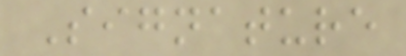Signature
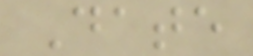Date
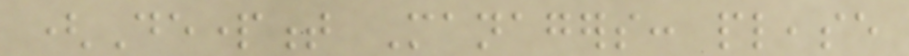(Department Managers: please
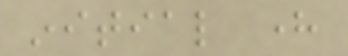initial here
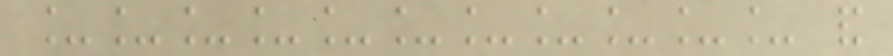___________ and
